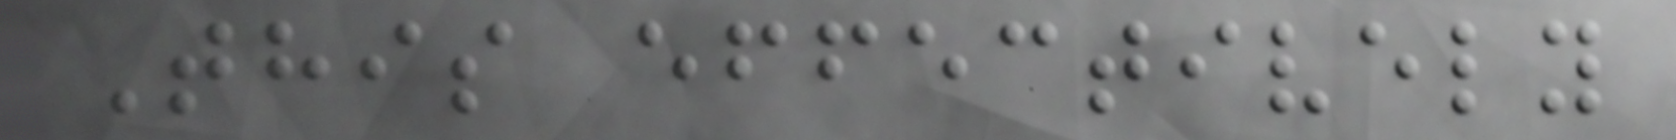This effectively
